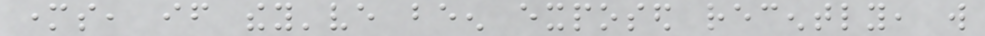mothers, if they've been exposed recently, will
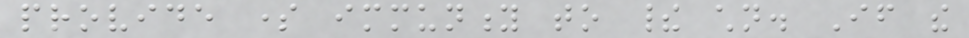provide some immunity to their children. If the
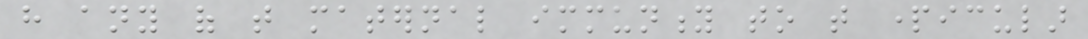have any of that maternal immunity to that particular
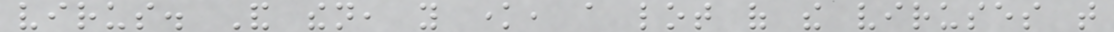virus. And then, you know, a lot of the viruses that
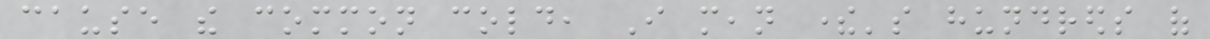cause the common cold, I mean there's hundreds of
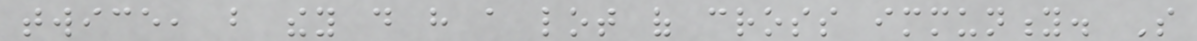twice, but they do have a lot of cross immunity. So
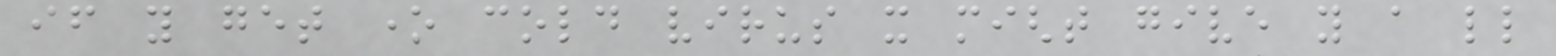if you get one cold virus it might give you a little
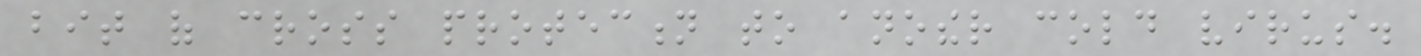bit of cross protection to another cold virus.
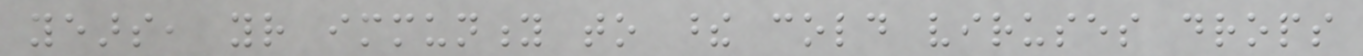years, your immunity to these cold viruses drops
